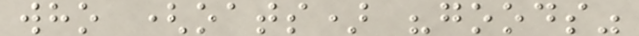who (oats) "goods"
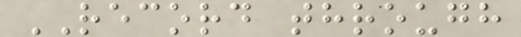RECORD through
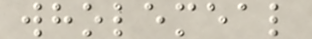wholemeal
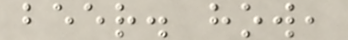beer. how,
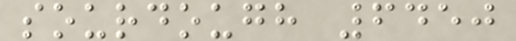sourdough 6450
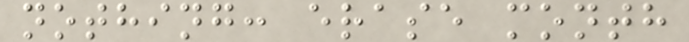nothing: erase month
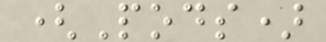(Pods)
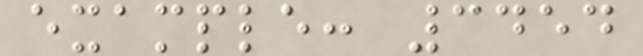example: 3454
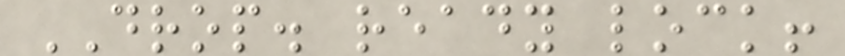DROP. ready lock!
